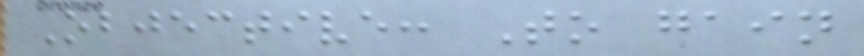Objective: To gain
